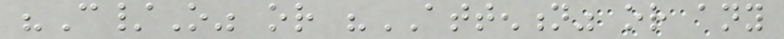"C/O" or "ATTENTION" or any
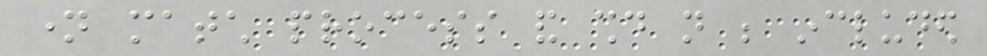name match process and should not be included
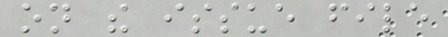on the issue file
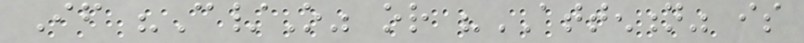If "C/O" or "ATTENTION" is
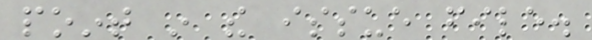point in the issue file.
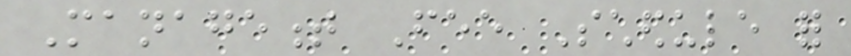Management Fee Schedule for
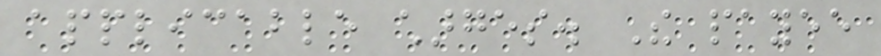applicable charges. The payee
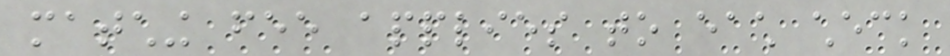matching fee applies to each check
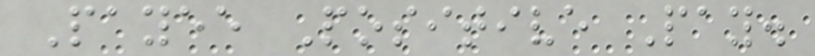Payee Positive Pay.
